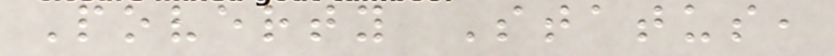Poverty Status,
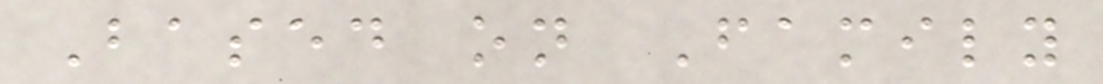Based on Family
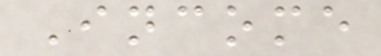Income
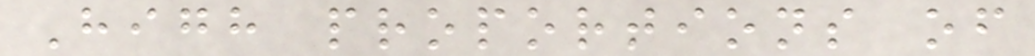High proportions of
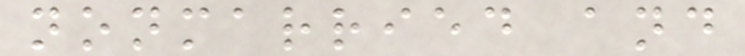nonmarried and
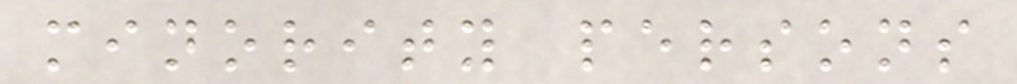minority persons
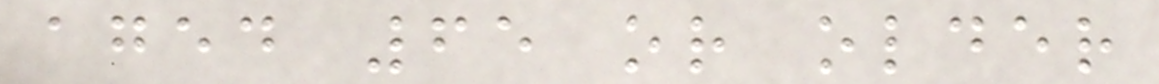aged 65 or older
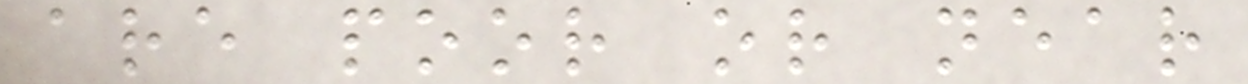are poor or near
